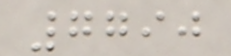7790
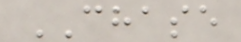CHASE
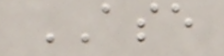ASE
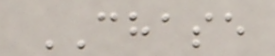CHASE
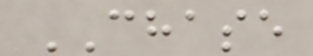CHASE
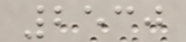2530
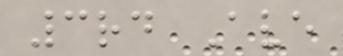3rd Ave
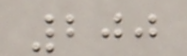200
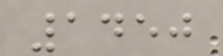1450
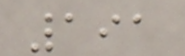191
